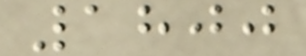1800
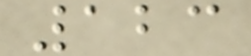123
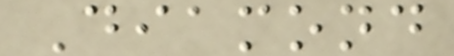Diamond
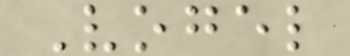Vogel
